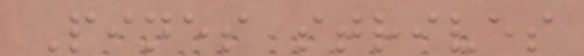Pines strives
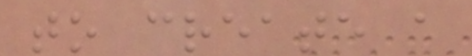to create a
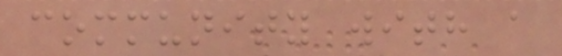community with a
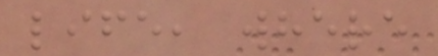life, where
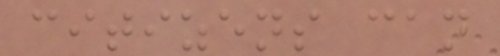citizens can
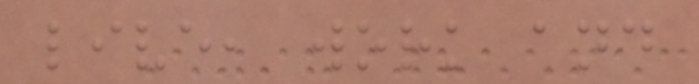live, work and
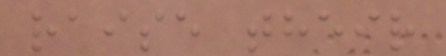raise their
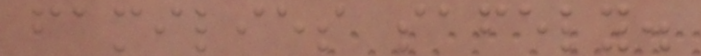families safely.
